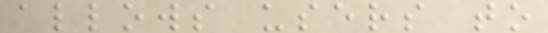allows users to
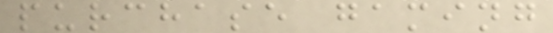purchase gaming
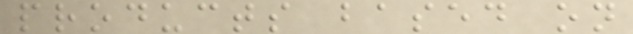products based on
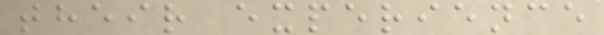their experience
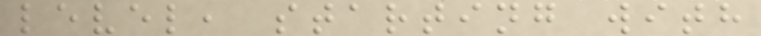level, starting with
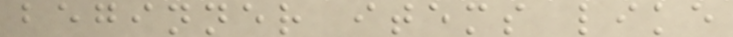beginner items like
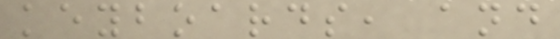keyboards, and
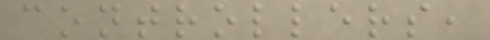controllers,
